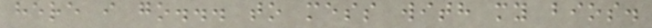here i go... to mess with my bios.
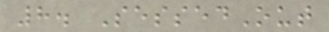8. SessedOut
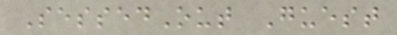SessedOut Guest
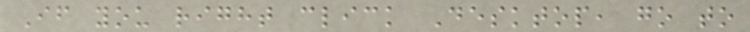If you right click Desktop, go to
